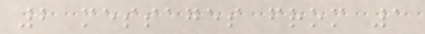2 messages from 1
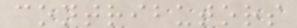contributors
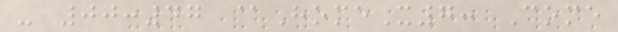- 00:47 @HomeX7: Come
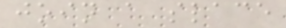join a slace
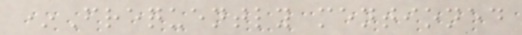*Frequently mentioned
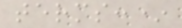terms:*
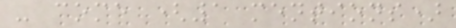- come (1 mentions)
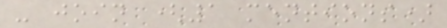- join (1 mentions)
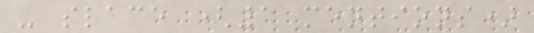- slace (1 mentions)
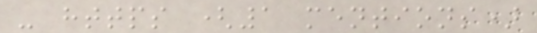- https (1 mentions)
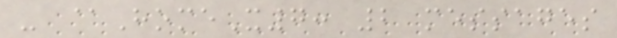- @HomeX7: 2 messages
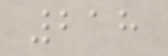218
